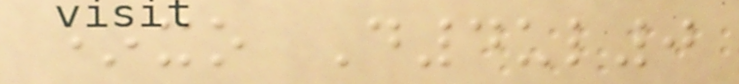*xo D4ul0
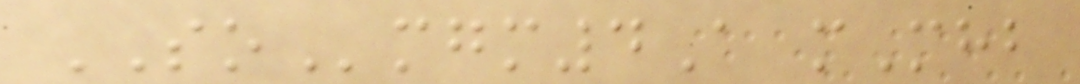SOmgm4A mMhb
